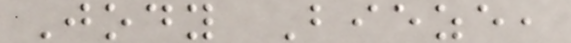Jody Bieze,
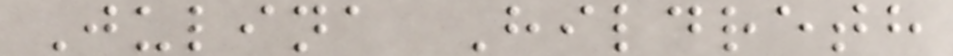Julina Hildreth
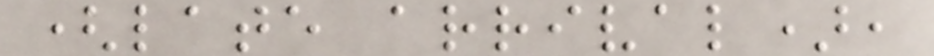(late arrival),
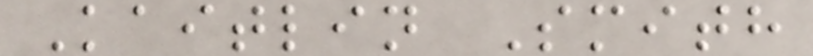Kaitlin Smith
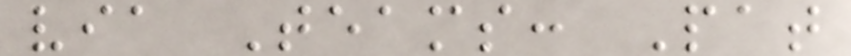via Teams: Pat
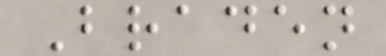Braden
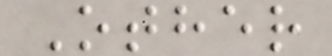Other
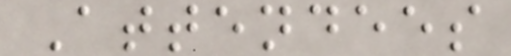Attendees
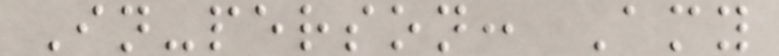In-person: Amy
